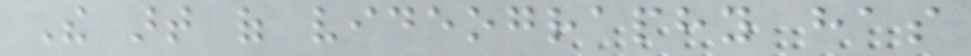The art of videography has
